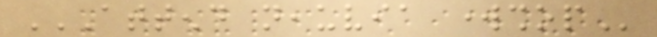ATTEND NEAUVIA WORKSHOP
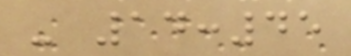- 14:45
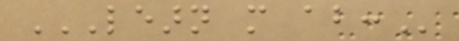LEARN MORE ABOUT:
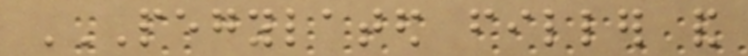PEGYLATED FILLER AND
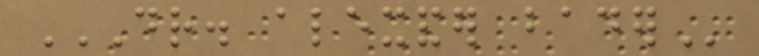DR. ALEXANDER BADER
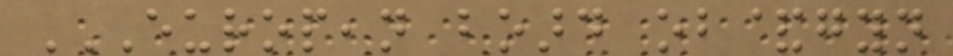EUROPEAN BOARD OB&GYN
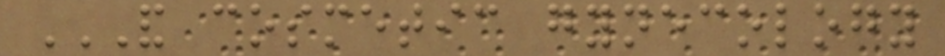AND COSMETIC GYNECOLOGY
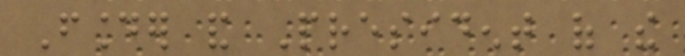Founder and President of the
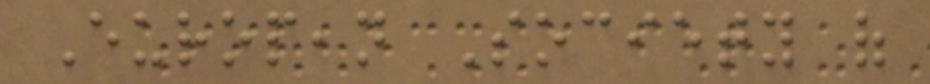European Society of
